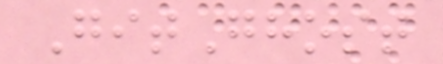GitGhost
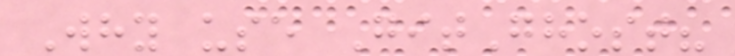Why use GitGhost?
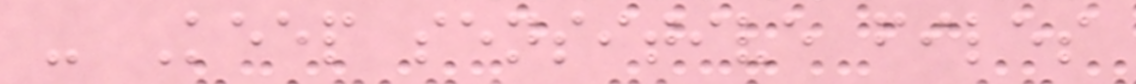- Keep sensitive files
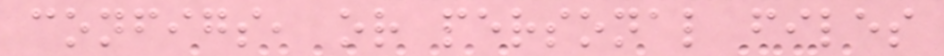configs, or personal files
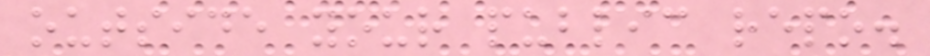outside your public repo.
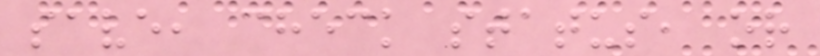save, check status, or
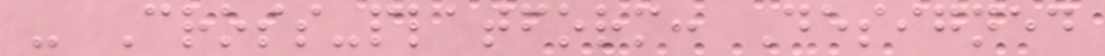- Cross-platform: Designed
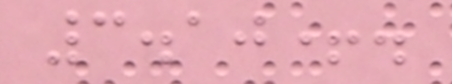3.10+.
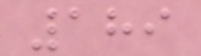189
